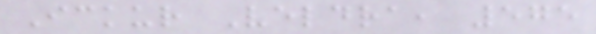Ickur Veldra, 575
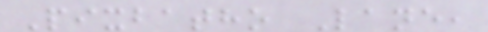Pixbatho Lane,
